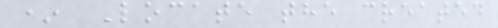* Locate the created
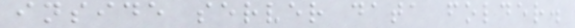inside server data folder.
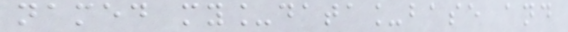named my_data_base and
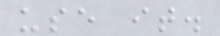use it.
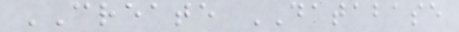CREATE DATABASE
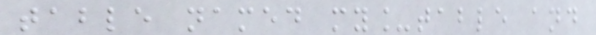table named my_table and
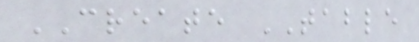CREATE TABLE
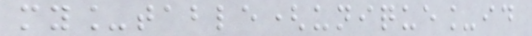my_table(unique_id
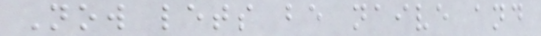Now lets be naive and
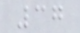37
